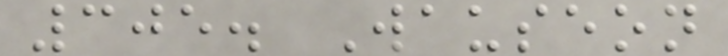305. Wauseon
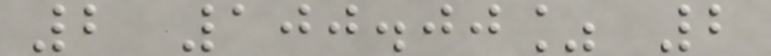2 100.00% 2
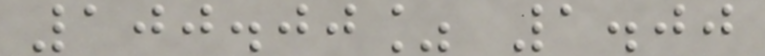100.00% 1.00
